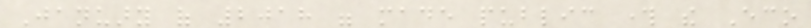January of 2018 were made public through the Eco
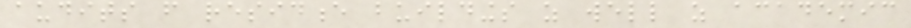audits from residence buildings as well as academic
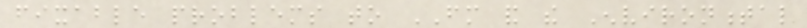fixable problems to FM and the Environmental
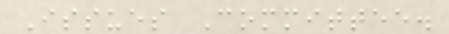Issues Committee.
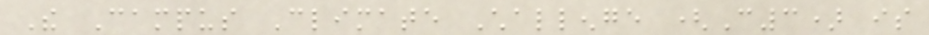The Campus Climate Challenge (C3) is
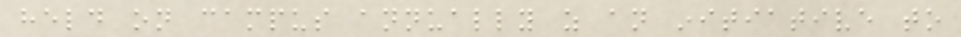held on campus annually as an initiative to
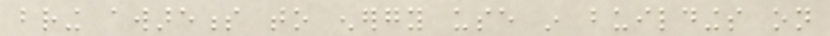bring awareness to energy use in buildings on
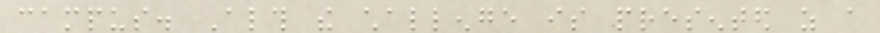campus. Although the challenge is presented as a
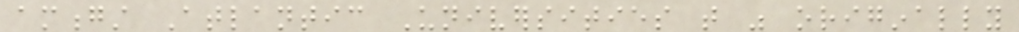amongst Atlantic Universities that was originally
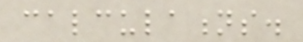calculations.
